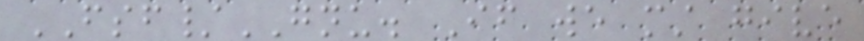FSF/GNU. If we must give
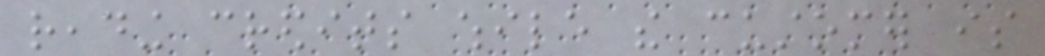reading credits while the customer is
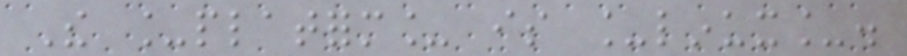The _platform_ is _linux_.
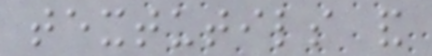textutils and
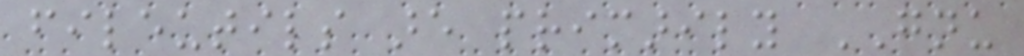fileutils are primarily GNU
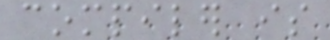compiler is
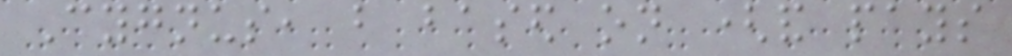Cygnus, but based on (and pays
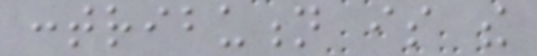contribution is the
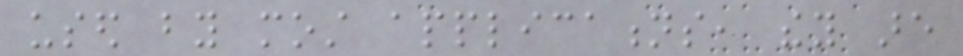used by most applications, they are
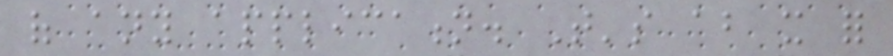of any application. That's about it for
